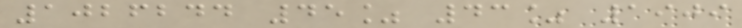1026244 45% 43% 1909
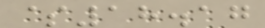$18.17
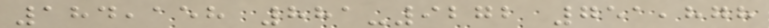184,158 881-9272 751,878
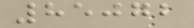85072
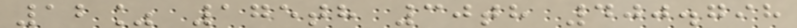12% 175th 30th 400.798
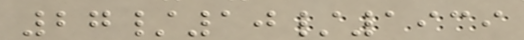27/10/1939
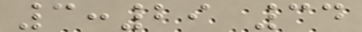3:29 34
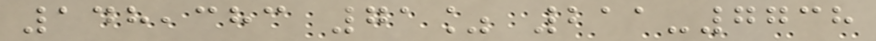148,383 71% 211-7738
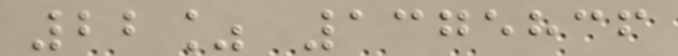22% 1375836
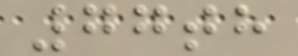77th
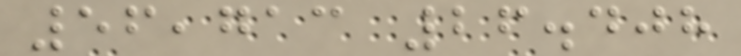56,713 26.408
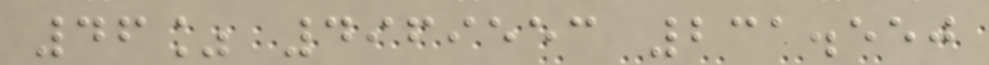46% 4969553 231.550
